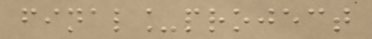final_project
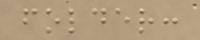folder:
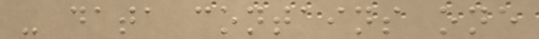- data contains one
